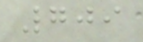709
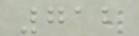712
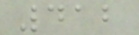412
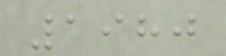1980
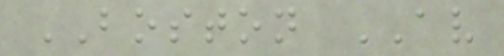BOSTON AV
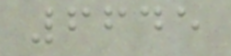6645
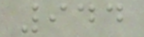944
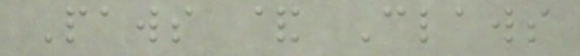Paws & Claws
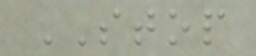STOP
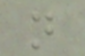n
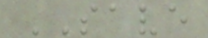SAVE
